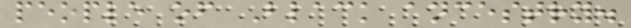people of Black ancestry.
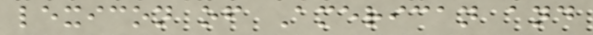lexicon of American and
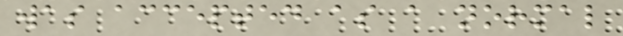was accepted as a normal
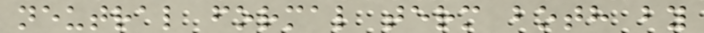neutral formal term both by
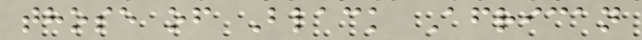those of Black African
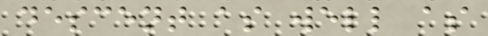descent as well as
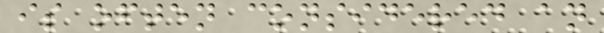is often considered an
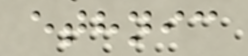ethnic
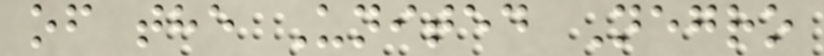of the United Negro
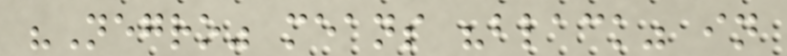"Negro" means "black" in
